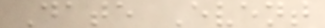Date Event
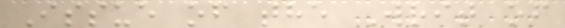Issue of the Writ of
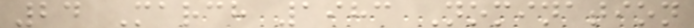24 March 1983 Nomination
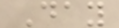Day
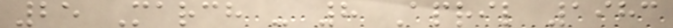25 March - 8 April 1983
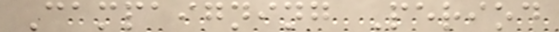Campaigning Period
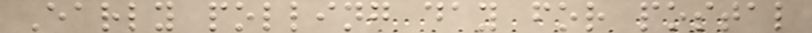Early polling day for postal
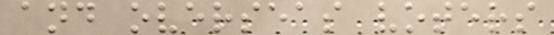and overseas voters
